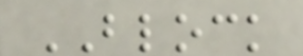BLOCK
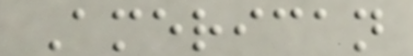American
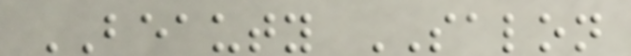BEAUTY SALON
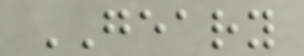GEARY
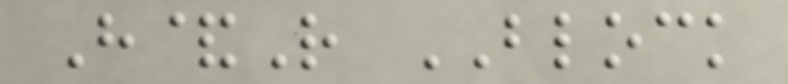H&R BLOCK
